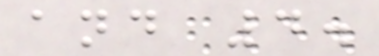and 4.
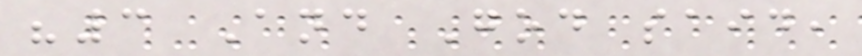"3 And God said,
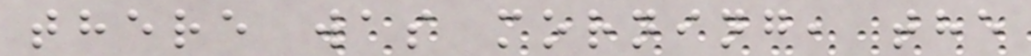there was morning, the
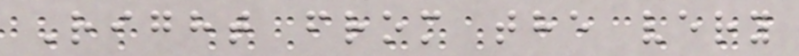Right from the very
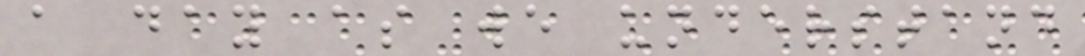a day as we understand
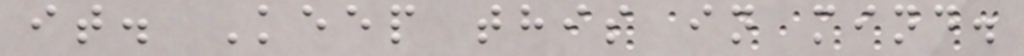it. Keep this in mind.
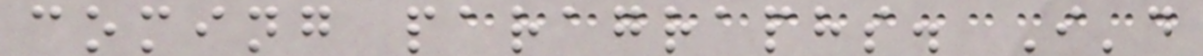coming paragraphs. I'd
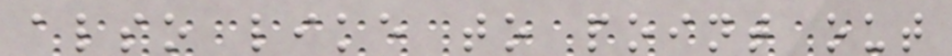also like to point out
